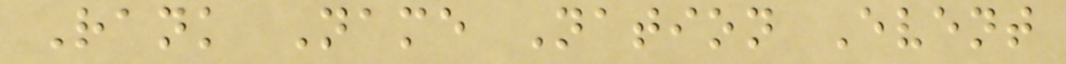Rank Name Nation Event
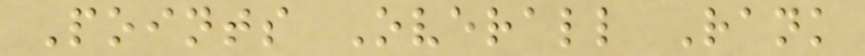Points Overall Rank
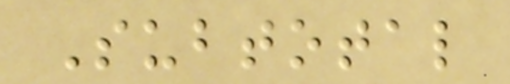Subtotal
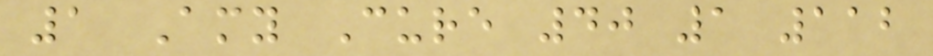1 Amy Cure 40 1 112
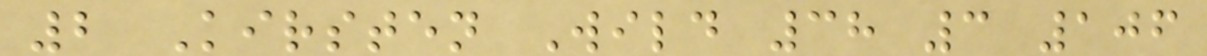2 Kirsten Wild 38 3 106
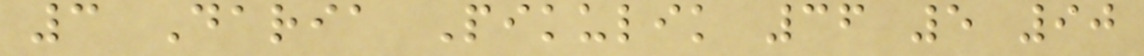3 Daria Pikulik 36 5 90
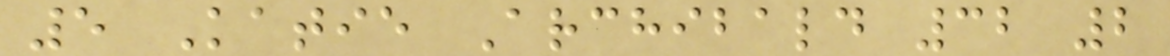5 Katie Archibald 32 2
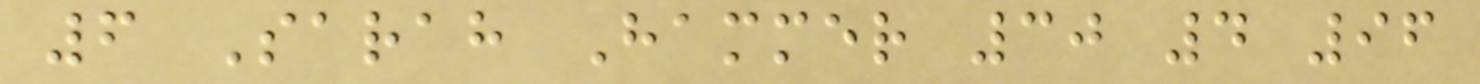6 Sarah Hammer 30 4 96
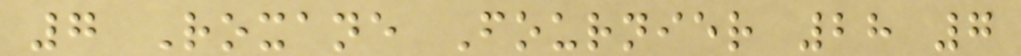7 Roxane Fournier 28 7
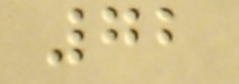72
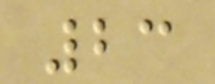23
